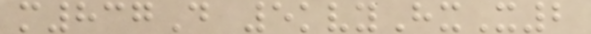m837D 5kvyHxX2
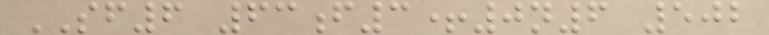SF6 63f3+0n6 502
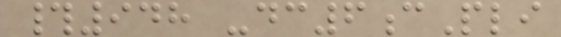#948 -dc6cPli
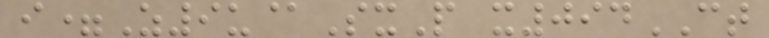i=Z9u@SxP x094CT
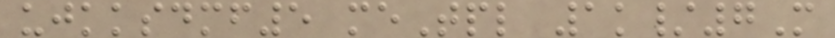ujkksdmf5 meTpl 1k/7M
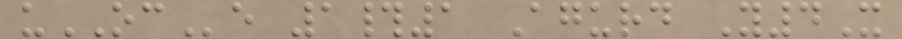uOCe 1#1 Agurd Y4X
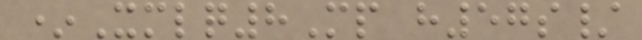*Xmlq8Mp h57s/
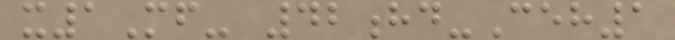x1Mf- 42hd-Ceh1
